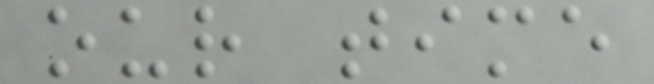our time
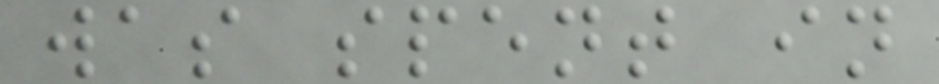was spent in
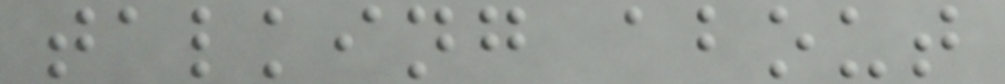talking about
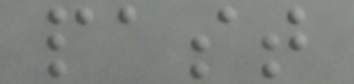past
